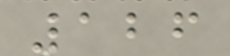126
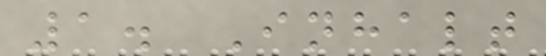1. Inhalt
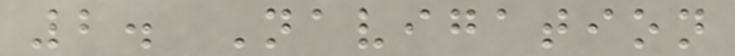2. Navigation
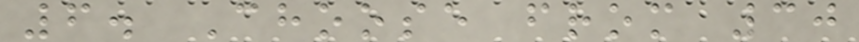6. Choose from 30
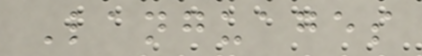Languages
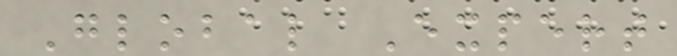Global Expert
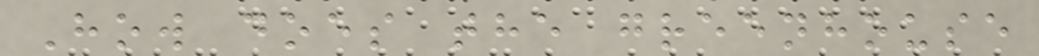How does the greenhouse
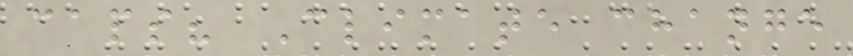caps? Climate change
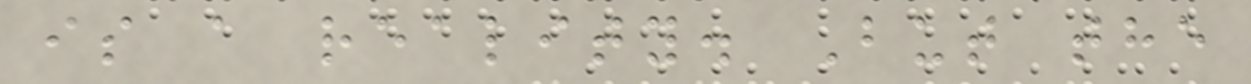is a reality. But the
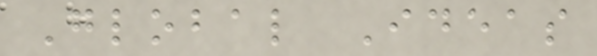Global Ideas
